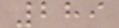289
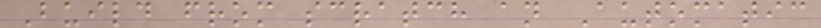Build from scratch an Automatic
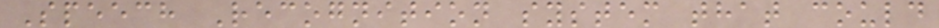Speech Recognition system that could
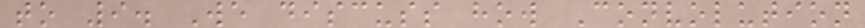to 9. We discuss how Convolution
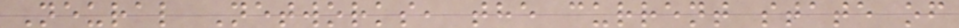Neural Networks, the current state of
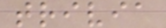trivia
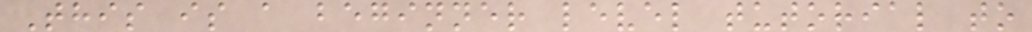This is a beginner level tutorial to
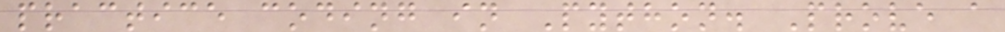practice coding in Python. Prove a
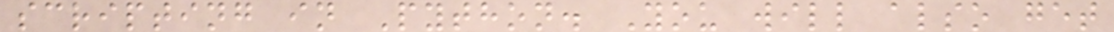scripting in Python. You will also get
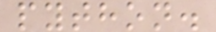python.
